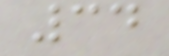34
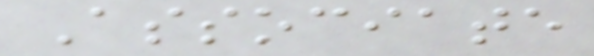Associate
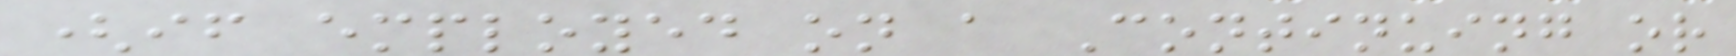(if employed on a Continuing or
